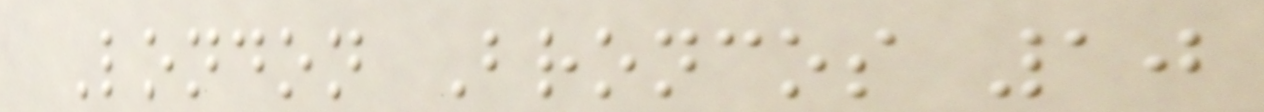London Broncos 10
